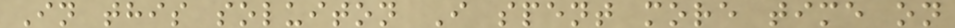In this soluiton I spent more time on
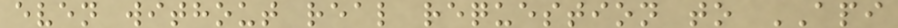even without real requestion to API
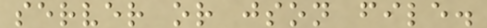server or json file.
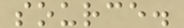source.
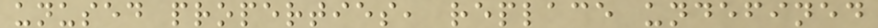unused properties, replace undefined
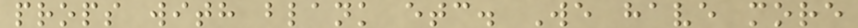props with blank etc. We have more
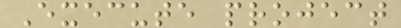Execute project
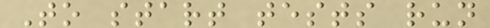To start tests run
